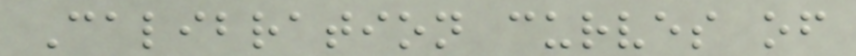Calibration curves of
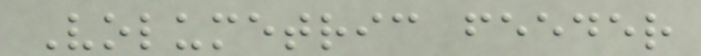Volumetric feeder
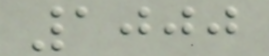1000
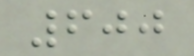600
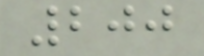200
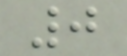0
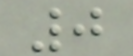0
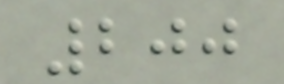200
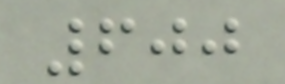600
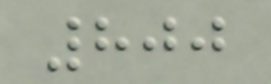800
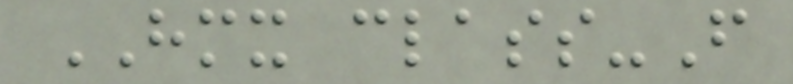HMX class-F
